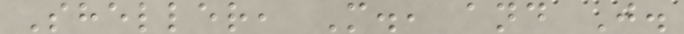Sheller, M., and J.
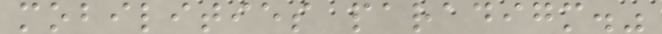mobilities paradigm."
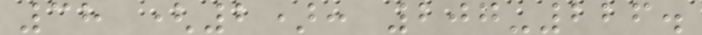38 (2): 207-226.
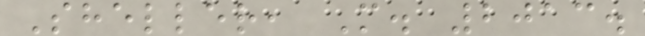Sheller, M. 2013.
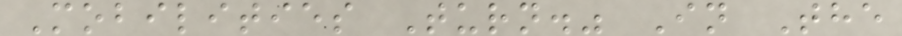Mobilities Turn." In The
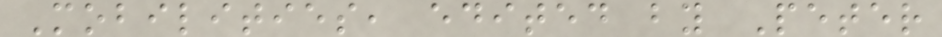Mobilities, edited by Peter
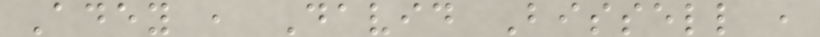Adey , David Bissell ,
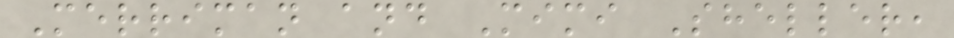Merriman and Mimi Sheller,
